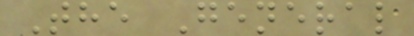The General
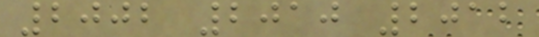2002 2010 2012
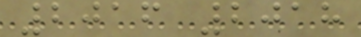2016 2018
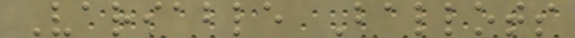Variable Ballots
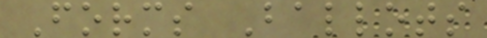Forms Ballots
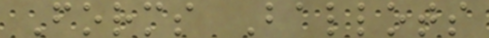Forms Ballots
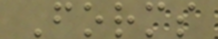Forms
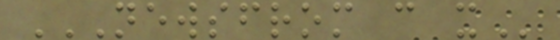NEWSFROM C X
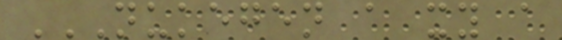NUKEGEN A XY A
